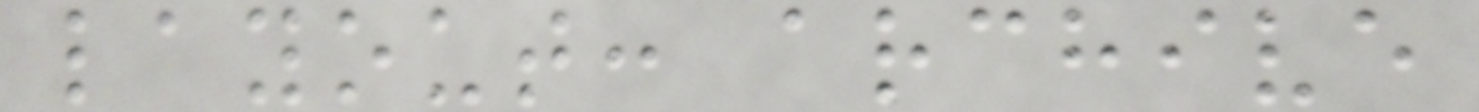layout: archive
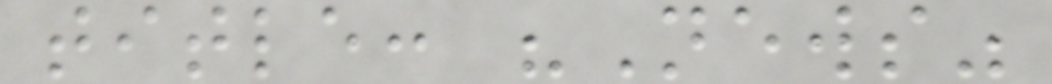title: "News"
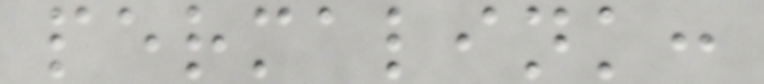permalink:
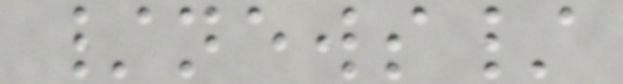/news/
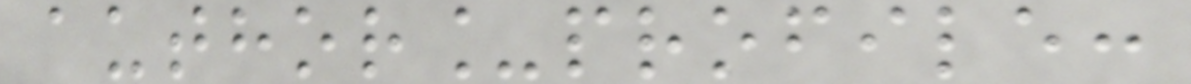author_profile:
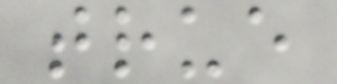true
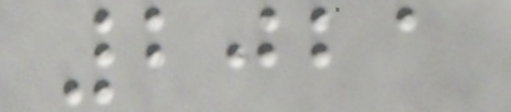2021
